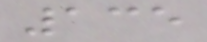135
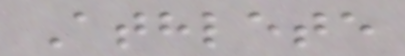Athlete
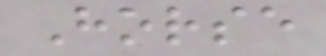Horse
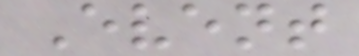Event
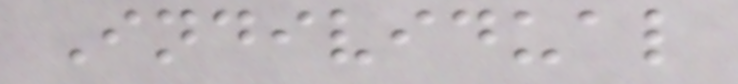Individual
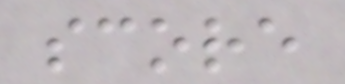score
